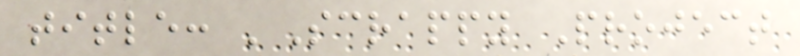title: 'Scrappy Project
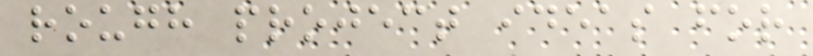rough project ideas for
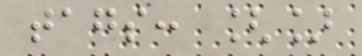tags: []
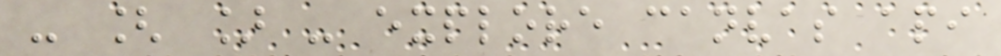- [ ] - explore canvas api
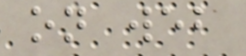on web
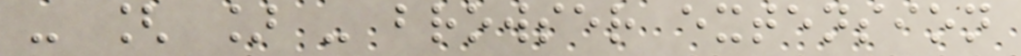- [ ] - browser extension
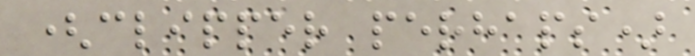(clipper perhaps)
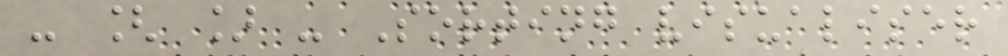- [ ] - Sorting visualiser
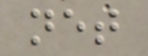net
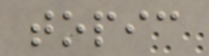topic
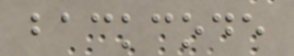backcode
